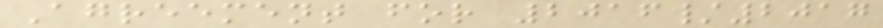Agreement for 2016/2017
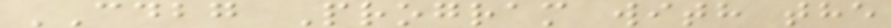CDBG Program with the
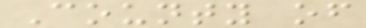County of
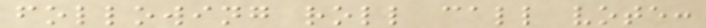following roll call vote:
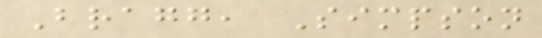Bragg, Simpson
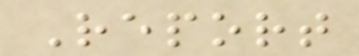Report
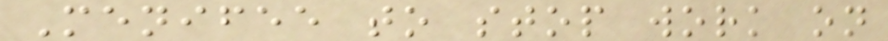Menifee to stop work on
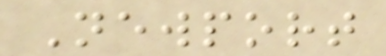Newport
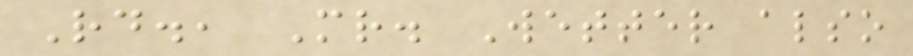Rd., Mr. Wetter also
